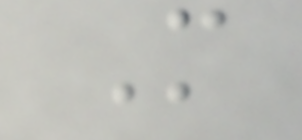M
